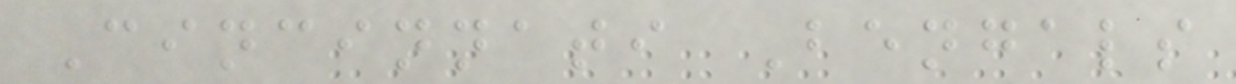Cincinnati Bengals
